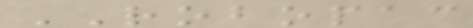ROBOPAC
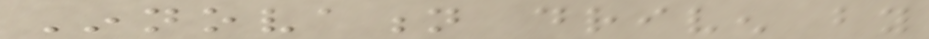Innovation driven by
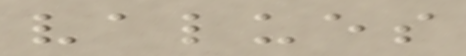values
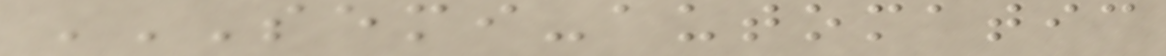SEMI-AUTOMATIC
